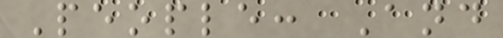People: And
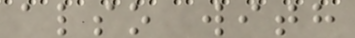also with
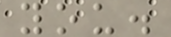you.
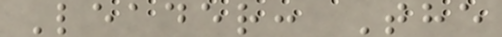Leader: The
